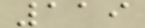119
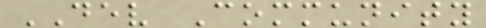DEV Community
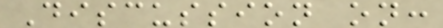Discussion on:
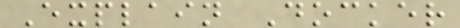Explain Docker
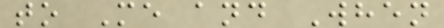to Me and When
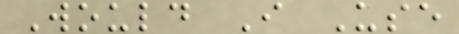Would I Use
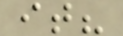it?
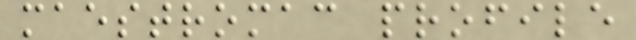maestromac profile
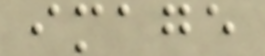image
